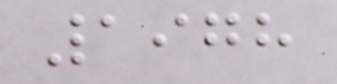1978
